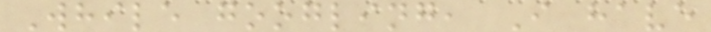While googling, I have
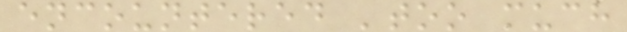encountered 'too much
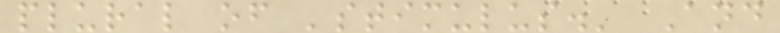plural of 'stimulus.' And
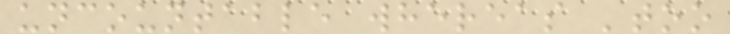uncountable whereas 'too
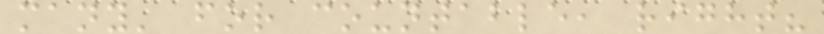many' for countable, right?
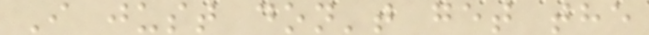I just don't get the
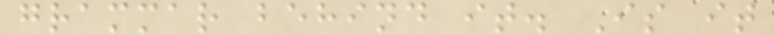grammar behind it. Is it
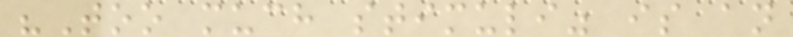"Too much stimuli" is an
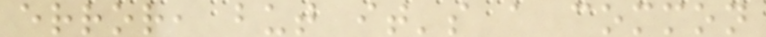error, but it's a common
